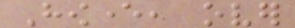However, over
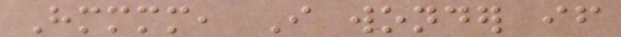Hmmmm, I wonder if
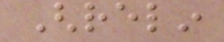Ghrelin
